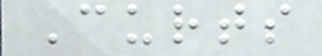Curts
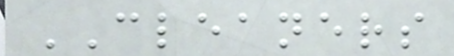CLEANERS
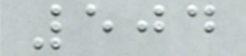504
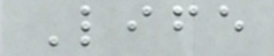Life
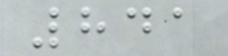841
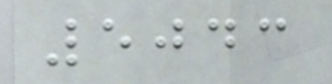5043
